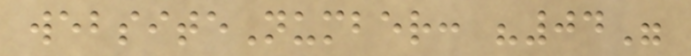websiteNumber: "04"
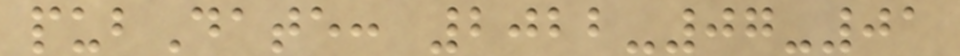pubDate: 2022-07-01
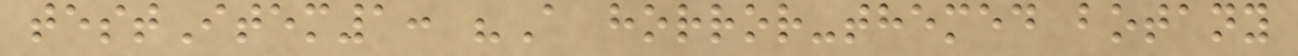testItem1: "A horror-themed botany
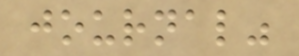journal"
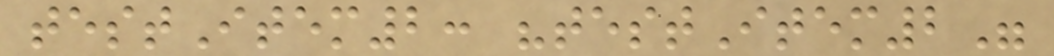testItem2: "testItem2"
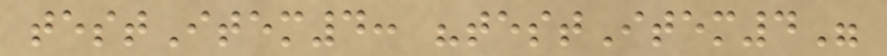testItem4: "testItem4"
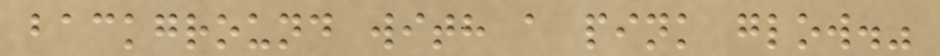background with a pink glow."
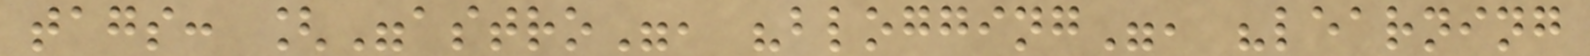tags: ["astro", "blogging", "learning
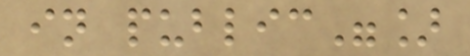in public"]
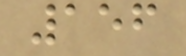156
